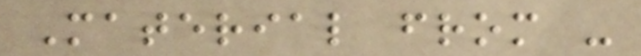Material from -
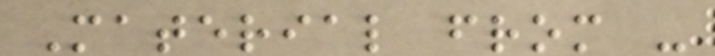Material from -
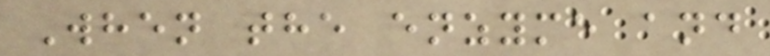When the enzyme and
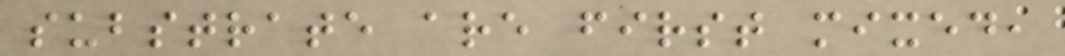substrate are first mixed,
